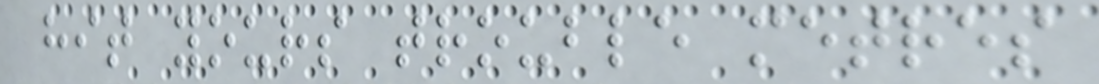hit yours trouble metres
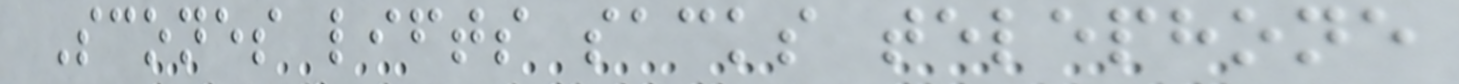Scones lifts sacks telephone
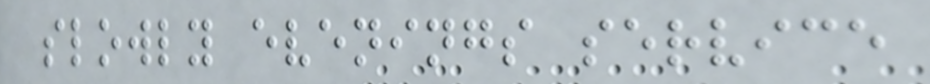slowly evenings service
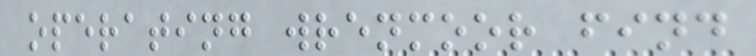operating wrenmoor find
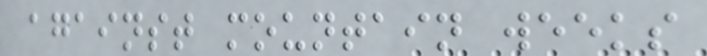against mountain weeks
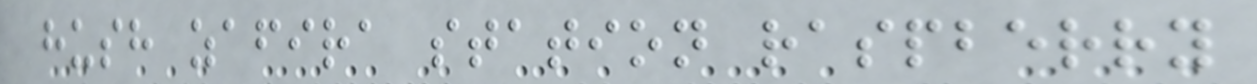hush zafira station raspberry
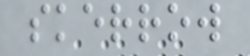skerrow
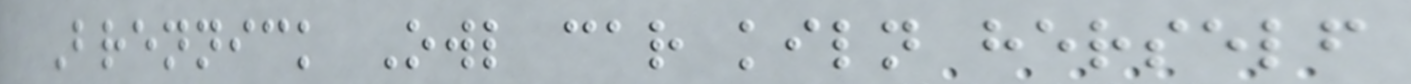Brennick Owl car kiln herself
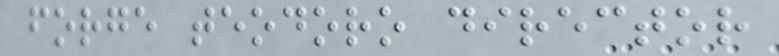forge teodoro director
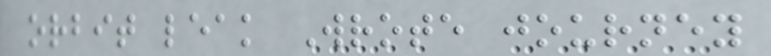orbit leak Wrote journey
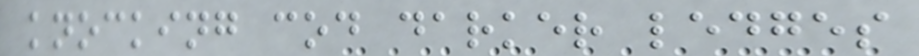knocking cod darker ledges
